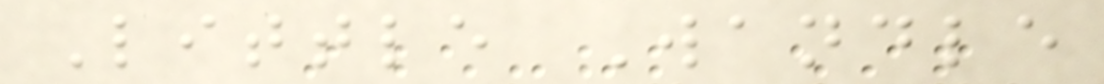Little Wandle
